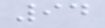94
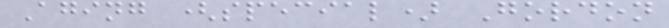Aging (special) Gordon
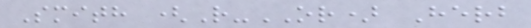Smith (R-OR) Herb
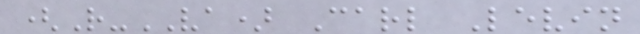(R-VA) Carl Levin
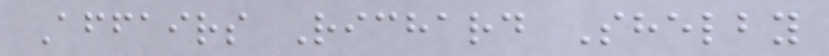Affairs Richard Shelby
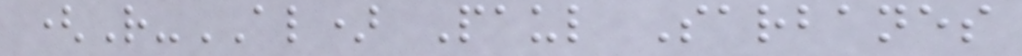(R-AL) Paul Sarbanes
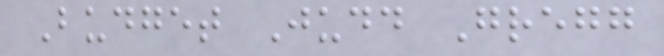Budget Judd Gregg
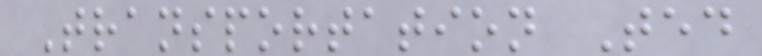Transportation Ted
